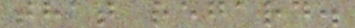that regard.
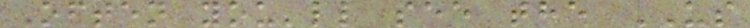Often you'll see the US
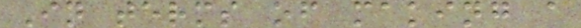In terms of making a
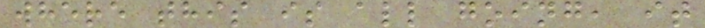where this is all going, it
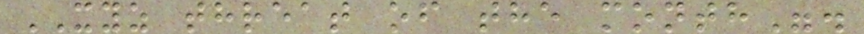XYZ threat of the month".
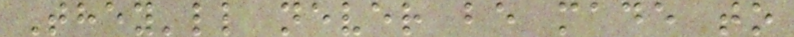They'll never be made to
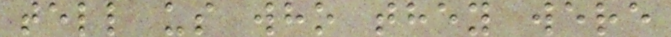tell us who they were
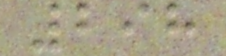298
